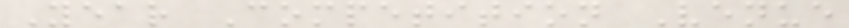Year Competition Venue
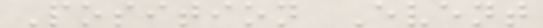Position Event
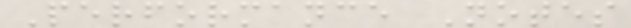Performance Notes
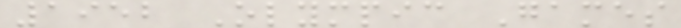1952 Olympic Games
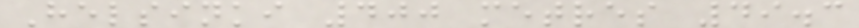Helsinki 400 metres 49.3
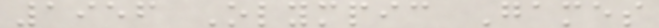1956 Olympic Games
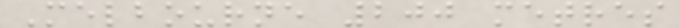Melbourne 200 metres
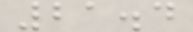21.4
